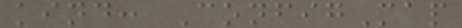kind: ConfigMap
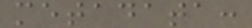metadata:
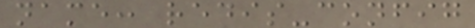name: redis-config
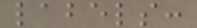labels:
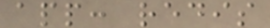app: redis
